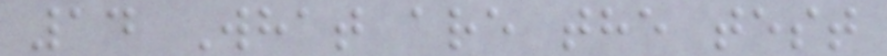14 What are the test
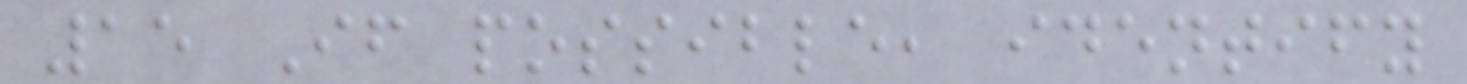15 If possible, identify
